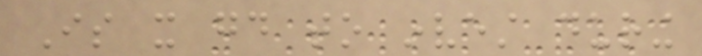Is it good to invest during
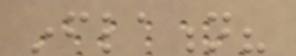inflation?
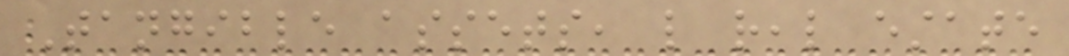Tangible assets, like real estate
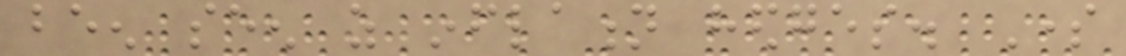been seen as inflation hedges. Some
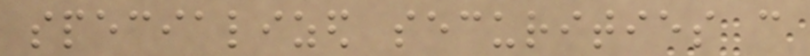specialized securities can
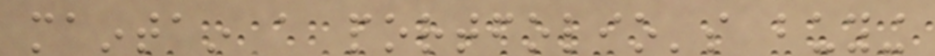maintain a portfolio's buying
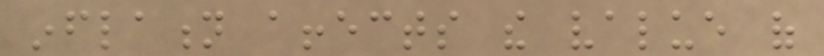inflation affects the value of
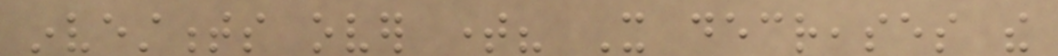investments over time? It decreases the
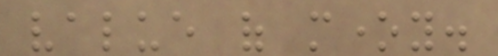value of money.
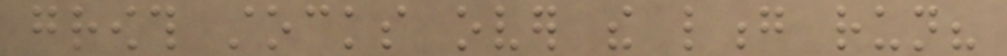growth stocks over the long run?
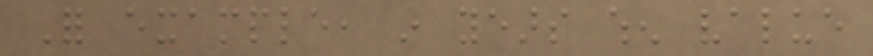For example, in years when value
